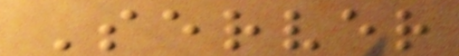Server
